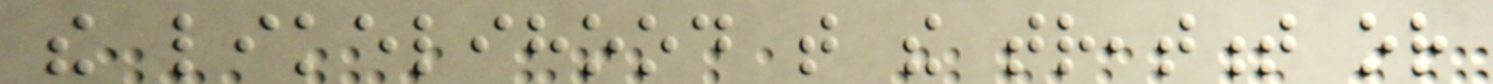the likelihood that the treatment or
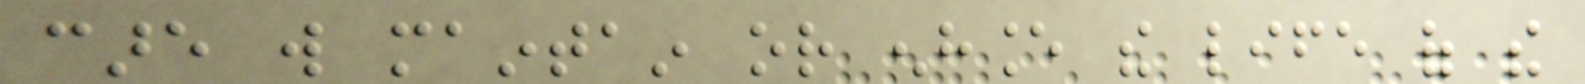care will maintain or enhance the life of the
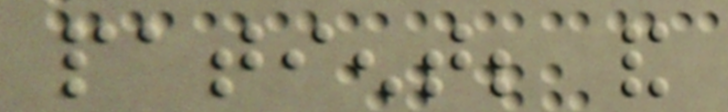patient; and
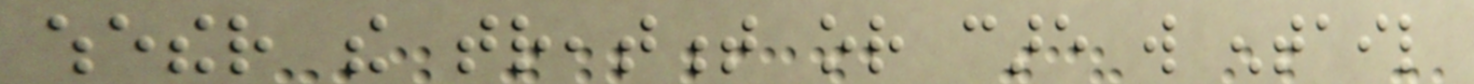whether the treatment or care will entail
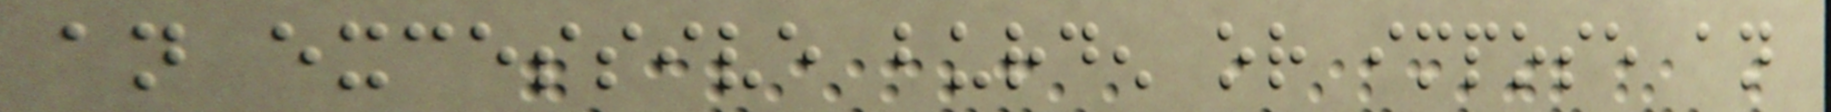an excessive burden or impose an
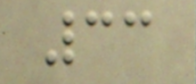33
